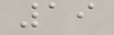19
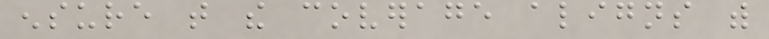ensure that the coverage aligns with
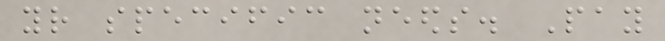your specific needs. Pay
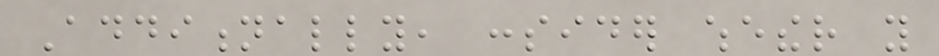Additionally, consider whether you
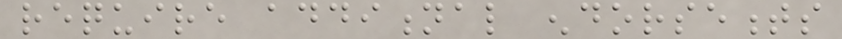require additional endorsements
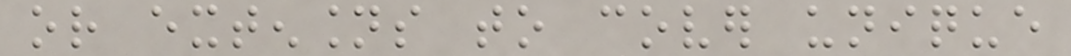or extensions to cover unique
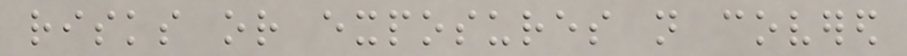risks or exposures not covered
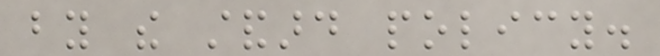by the standard policy.
